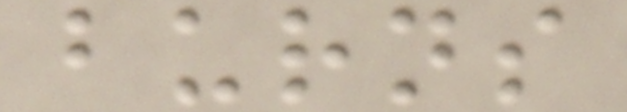burns
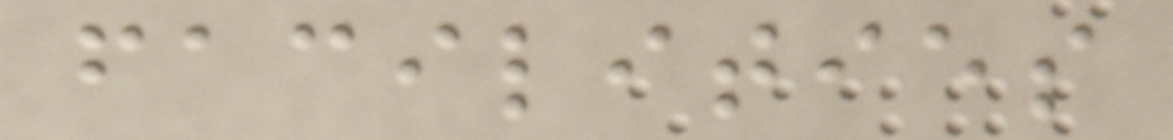facilities
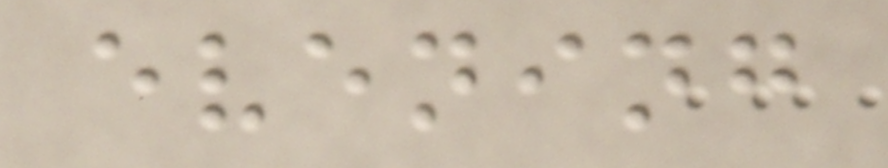evening
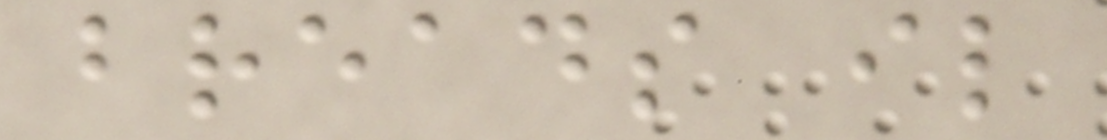breads il
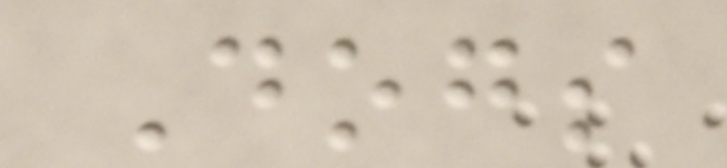Dogs
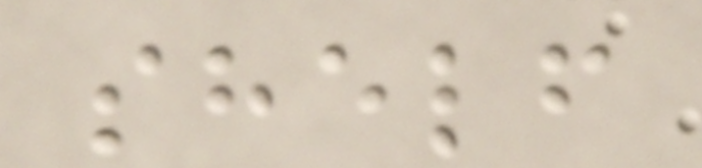shelf
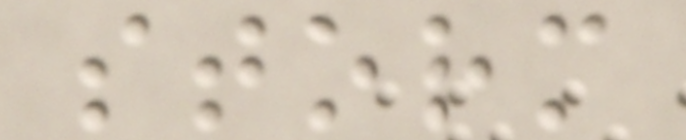storm
